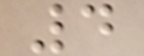4
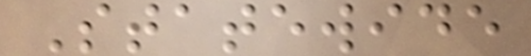Statewide
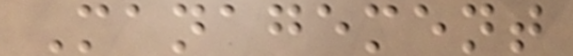Management
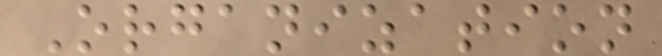Organization
